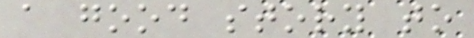a good story to
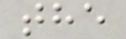the
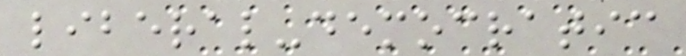liberal-democratic
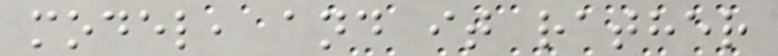model, and it rather
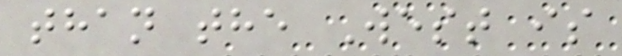than the West is
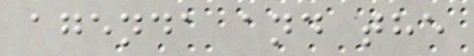agenda and the
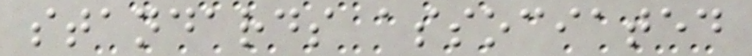standards associated
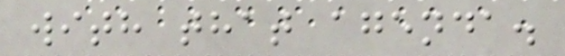with that agenda.
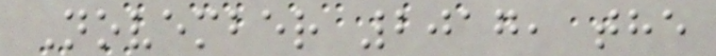November 2017, the
